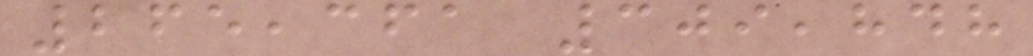265,361 309,848
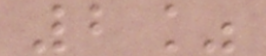2%
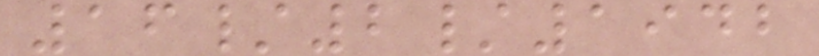16/2/1942
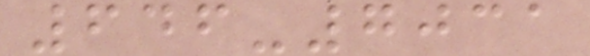646-7031
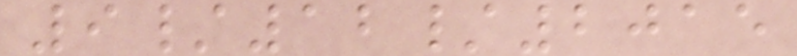9/12/2015
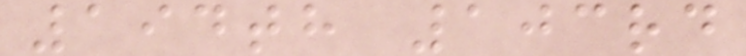194th 103rd
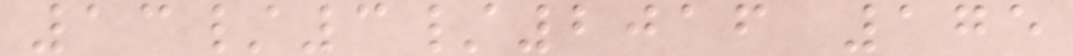13/3/2016 175
